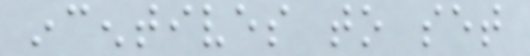incentives to set
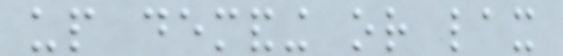up demanding or lax
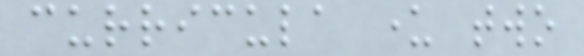curricula under two
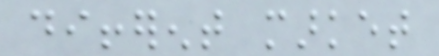different market
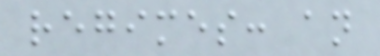regimes: an
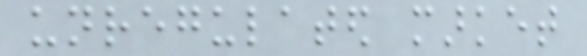unregulated market
